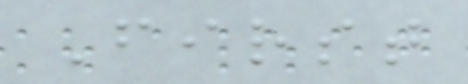First
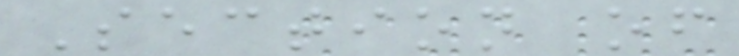Section of
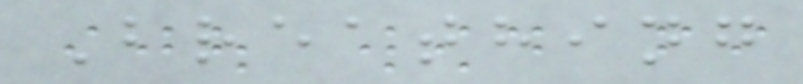Breathing
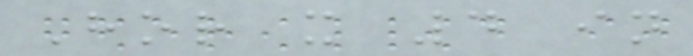Hor x 4 in
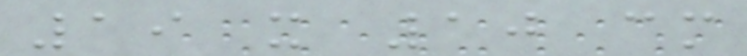19 x 10 cm
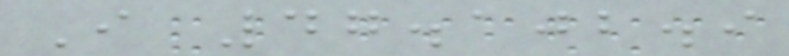I 47.102.9
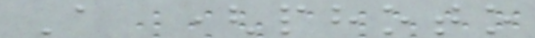A (photo
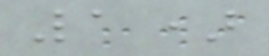1)
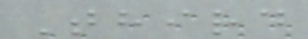Third
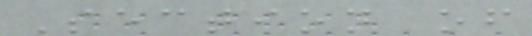Section of
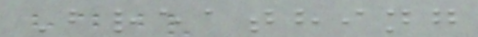Breathing
